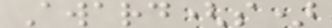Award(s)
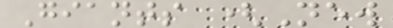Giants (New
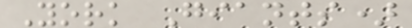York Giants)
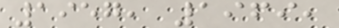1957, 1969,
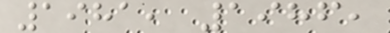1981, 1986,
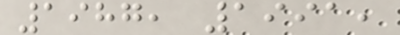1987, 1991,
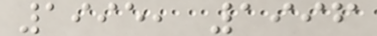1995, 1996
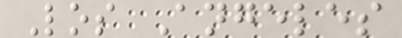Los Angeles
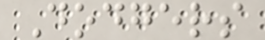Dodgers
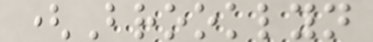(Brooklyn
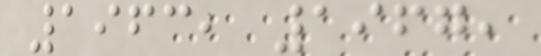1963, 1967,
